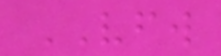VFW
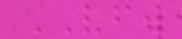VFW
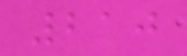210
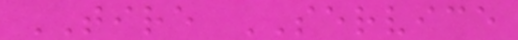TIRE SERVICE
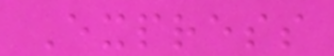Express
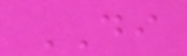DI
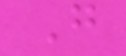G
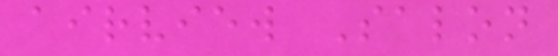airview Salon
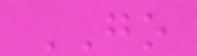GO
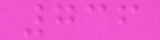736
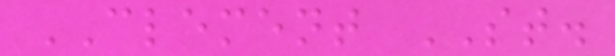CLEMENT ST.
